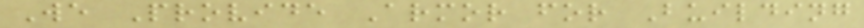We Provide Armor for Building
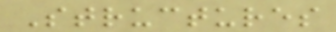Structures
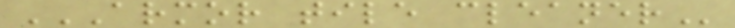ARMOR TILE CLEANER
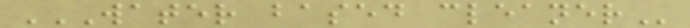WATER BASED CLEANER
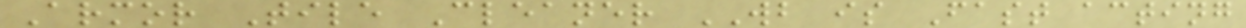Armor Tile Cleaner WB is Fast acting
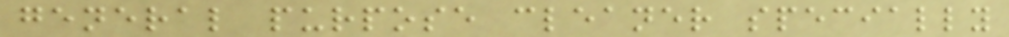general purpose cleaner specially
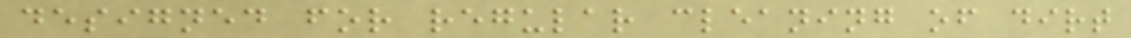designed for regular cleaning of dirt
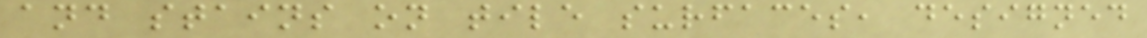and stains on tile surfaces, designed
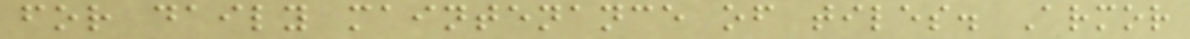for daily maintenance of tiles. Armor
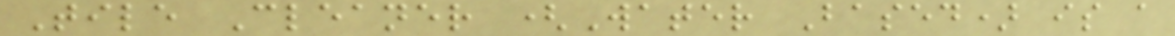Tile Cleaner (Water Based) is a
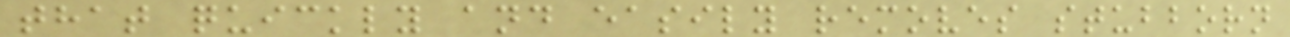that quickly and easily removes stubborn
